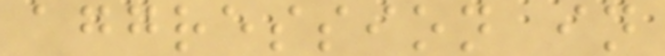aggression in
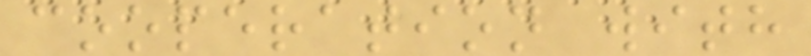cooperation with
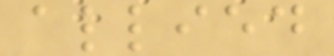allied
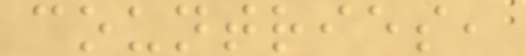countries,
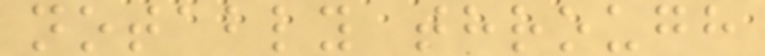notably through
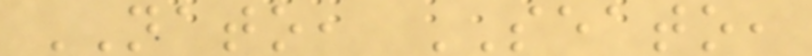NATO, SEATO,
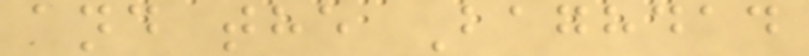and the Baghdad
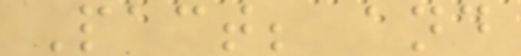Pact; and
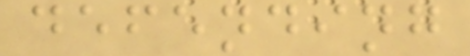defending
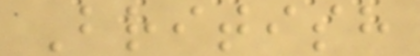British
